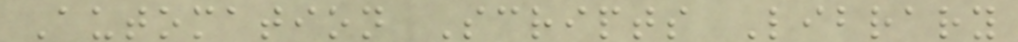Automation Scripts Library
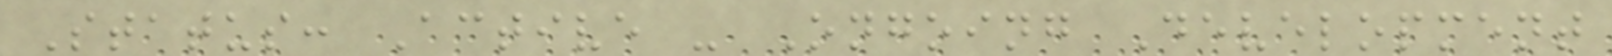Status: Active - Ongoing Development
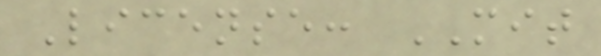License: MIT
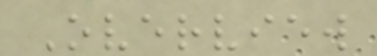Overview
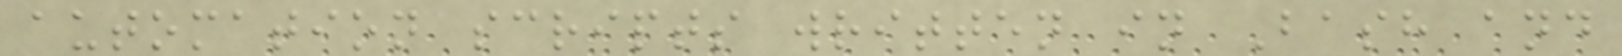automation scripts written in Bash and
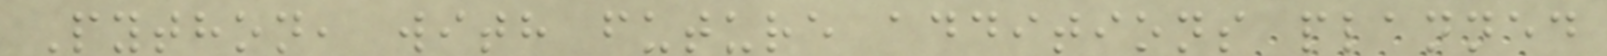Python, with future additions planned
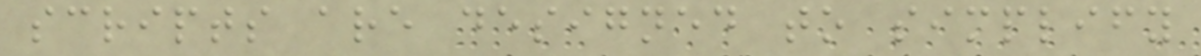scripts are designed to simplify
